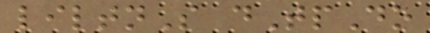liltnS dTpDo
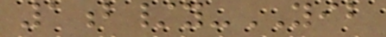1b/y-YIB
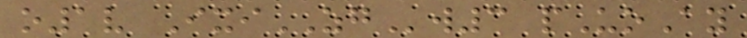o1v IxiZGw3 pUoAy
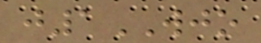j1WJO
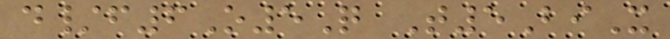d/f6O5Q T5BiX
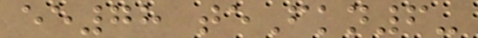ee78 teFkn6-
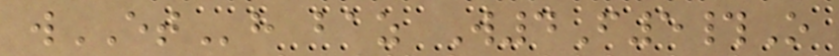wETh baz W4F5#O
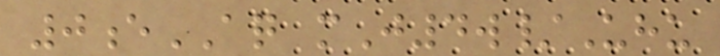0eAQ mJ4w/Uhu
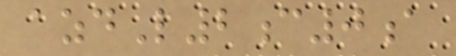azdL2c0a
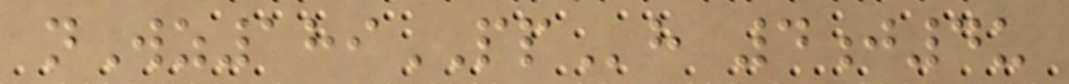nWz189PPh 4j4u
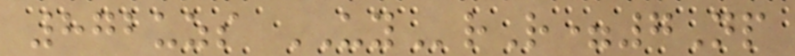872uzs UYrR=7Np
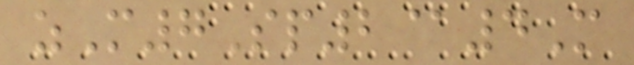zM7Sp2@4M
